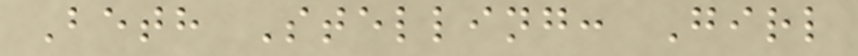Beth Stelling: Girl
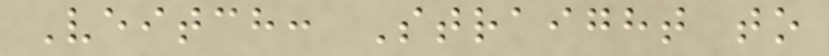Veitch: Straight to
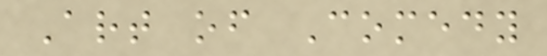Art of Comedy
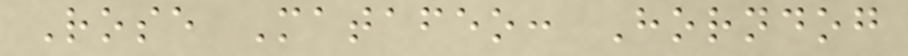Rose Matafeo: Horndog
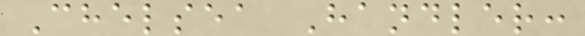Chelsea Handler:
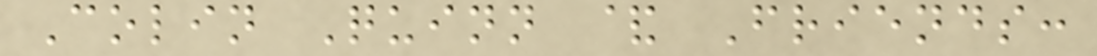Colin Quinn & Friends:
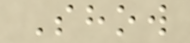Show
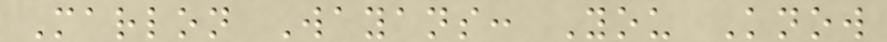Marlon Wayans: You Know
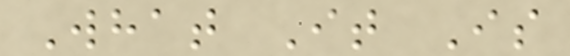What It Is
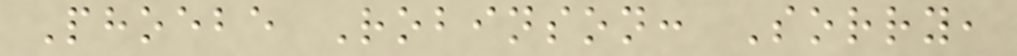Phoebe Robinson: Sorry,
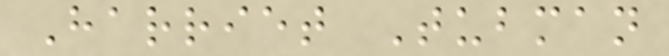Harriet Tubman
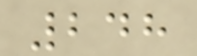248
